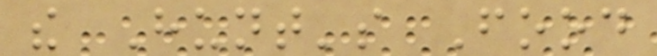the Hunt's Food
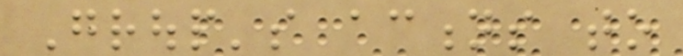Group's actions to
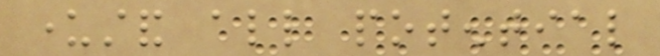understand all potential
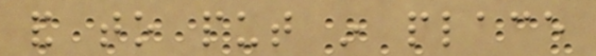and to put in place
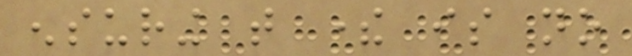ensuring that there is no
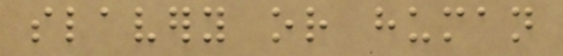slavery or human
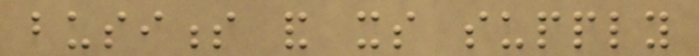business and its supply
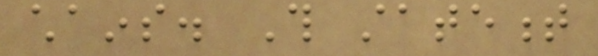chains. This statement
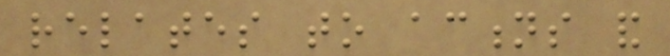relates to actions and
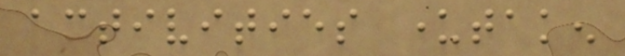activities undertaken
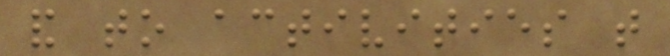and to activities that
